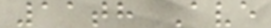11th Ave
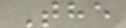The
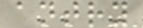antry
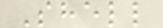Shell
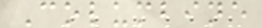Columbine
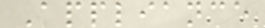Appliance
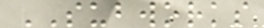SUBWORKS
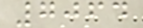7064
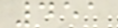451
